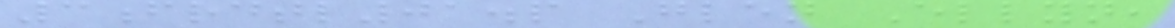3frdtl01.p Glen Ellyn,
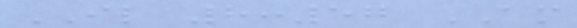IL 8:57 AM
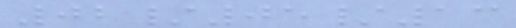02/05/13
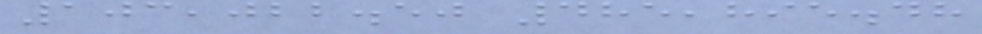103,022.50 485,895.48
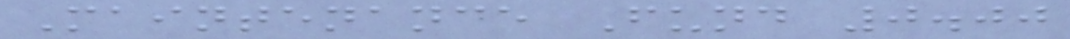Maintenance Fund 0.00
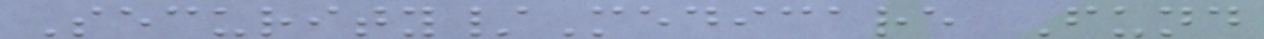Security/Medicare Fund
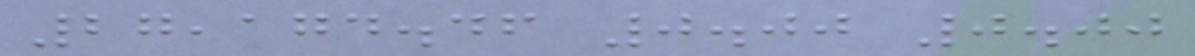27,174.46 0.00 0.00
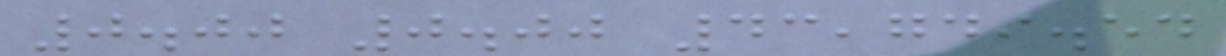0.00 0.00 43,749.54
